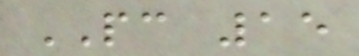PC 15
